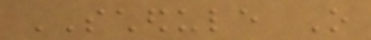SCHEDULE O
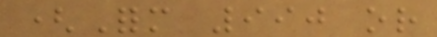(Form 990 or
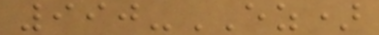990-EZ)
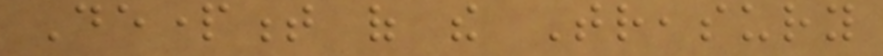Department of the Treasury
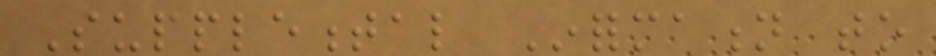Supplemental Information to
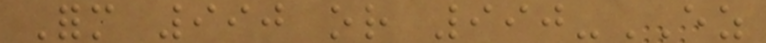Form 990 or 990-EZ
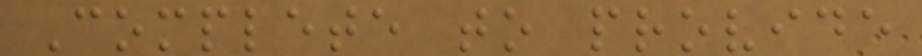Complete to provide
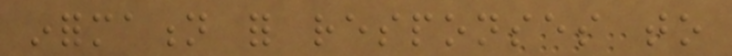information for responses to
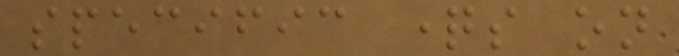specific questions on
